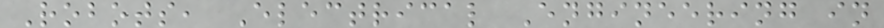Robots, Electrical Engineering in
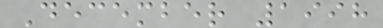December 1998
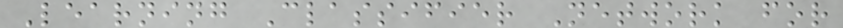Learning Classifier Network for
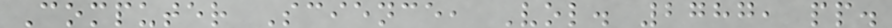Computer Science, Vol. 2787, pp.
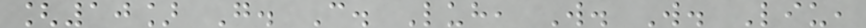[10] G. C. Luh, W. W. Liu,
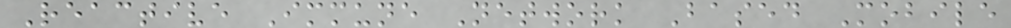Reactive Immune Network Based Mobile
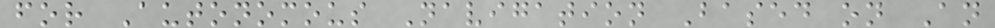for Autonomous Navigation Based on An
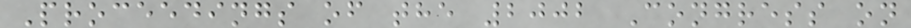Proceedings of the 2002 Congress on
